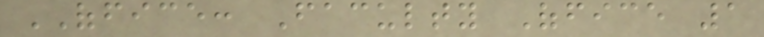OFFICE: Faculty Office 1
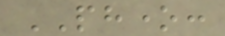PHONE:
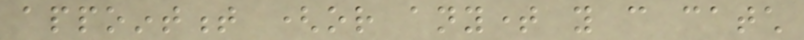appointment (or anytime you can catch
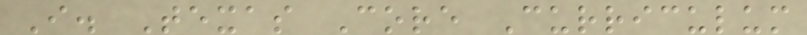I. Texas Core Curriculum
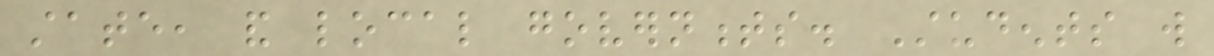state, and local governments. Students will
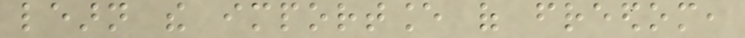learn the importance of freedom,
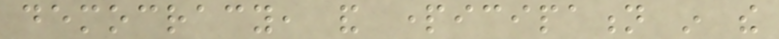democracy, and participation in the
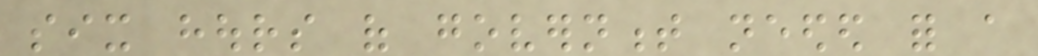six hours of government needed for a
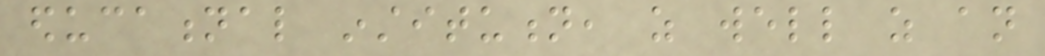educational institution, as well as an
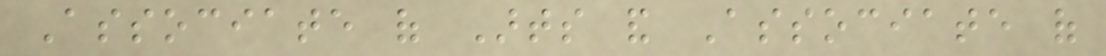Associate of Arts and Associate of
